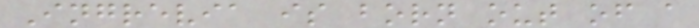Ingrevia is born out of a
